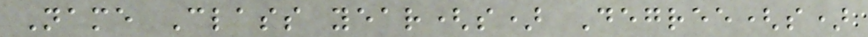Name Class year(s) Degree(s)
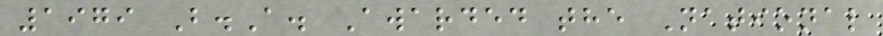1979 B.A. Awarded the National
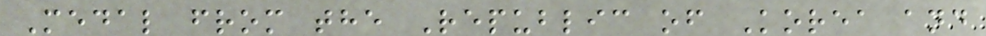Medal from the Republic of Korea and
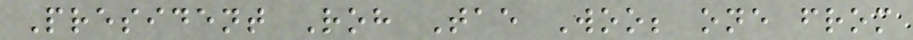President Roh Tae Woo; one from
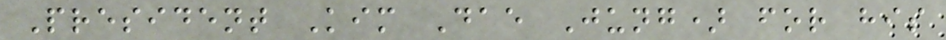President Kim Dae Jung) for his
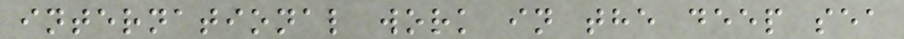international work in the deep sea
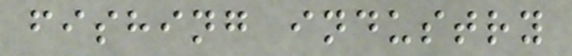fishing industry
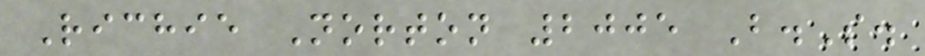Richie Norton 2005 B.S.
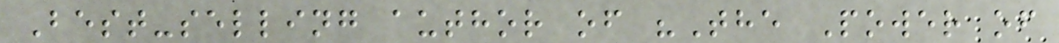Best-selling author of "The Power of
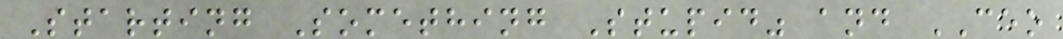Starting Something Stupid" and CEO
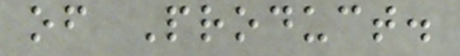of Product.
